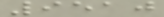9510
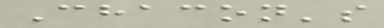Chacon's
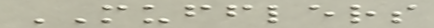MUFFLERS
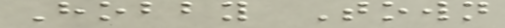Hobby Town
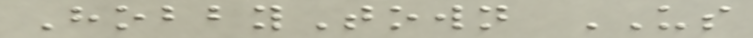HobbyTown US
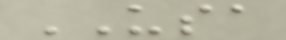USA
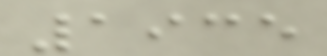1935
